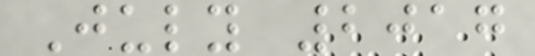July 2017
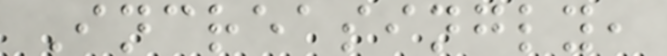Increasingly,
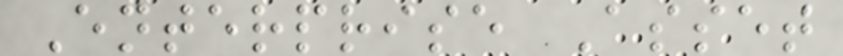Enterprise Asset
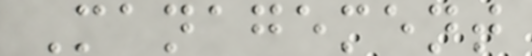Management
